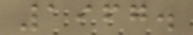1967.
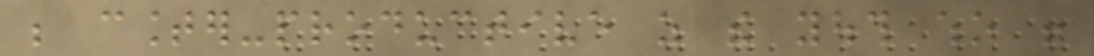be counter-productive as the youth who were
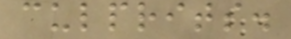culprits.
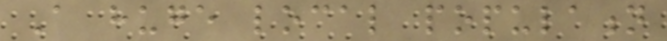A huge local population
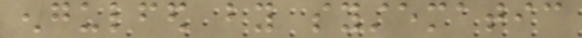engulfed by systematic
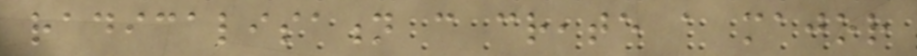radicalisation can create a major
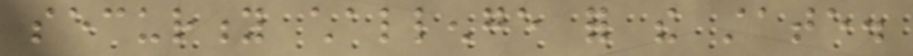security challenge for the state.
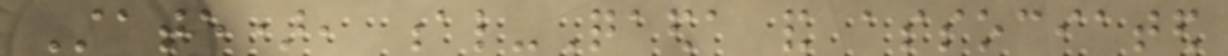State), al-Qaeda and associated
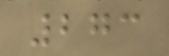273
